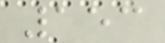153
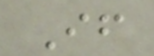If
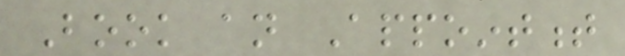Book an Appointment
